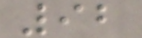92
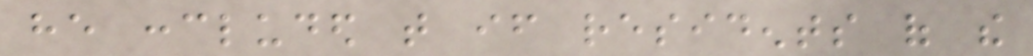he concluded that if residents of the
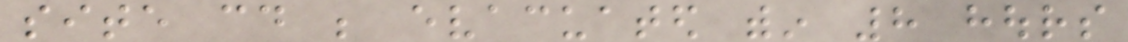site could be evacuated within 8 hours
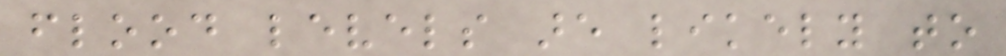flood levels are likely to
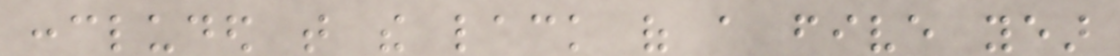concluded that the lack of a five year
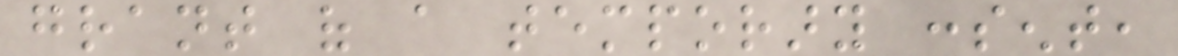grant of a temporary consent,
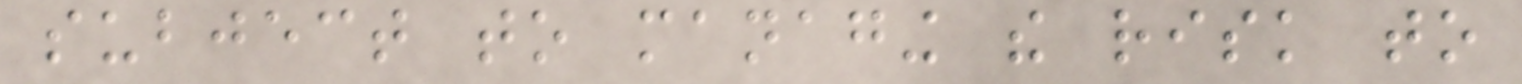subject to managing the risk to
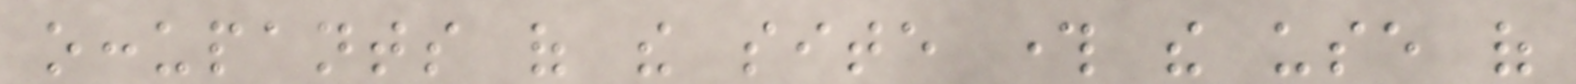occupants of the site through the use of
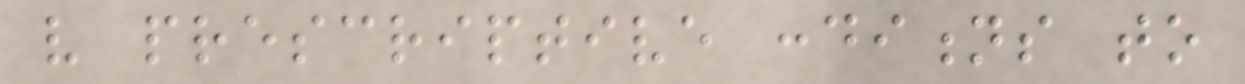very prescriptive conditions to
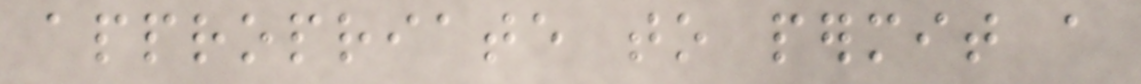appropriate to permit a
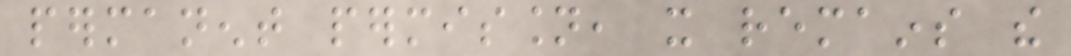permanent permission, it remains the
